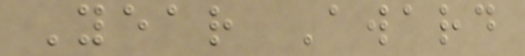Year Award
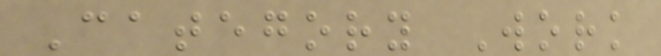Category Work
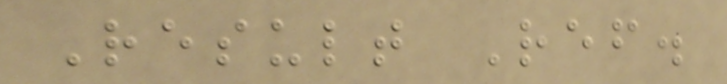Result Ref.
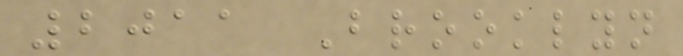2011 Brooklyn
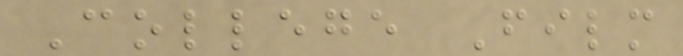College Film
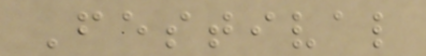Festival
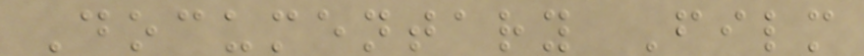Documentary Film
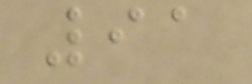91
